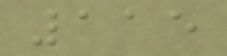115
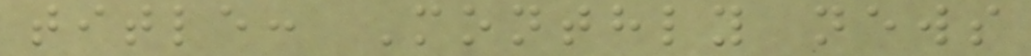title: Monthly news
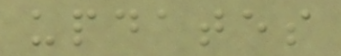updates
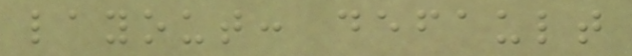layout: default
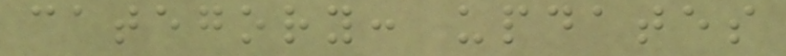category: updates
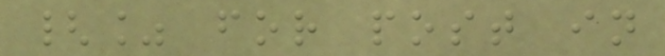{% for post in
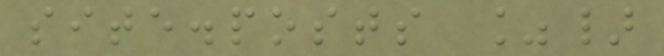site.posts %}
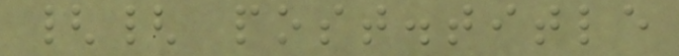{{ post.title
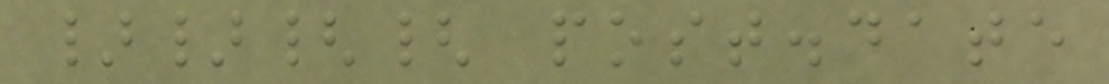}}{{ post.date
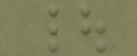|
